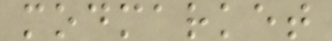modmarket
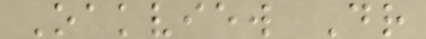Oakview Dr
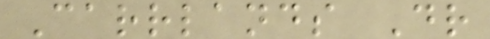Carrlands Dr
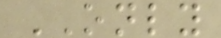ONLY
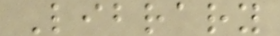Library
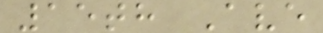15th Ave
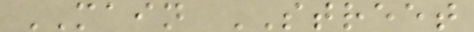MAIN STREET
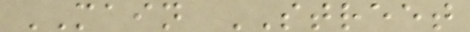MAIN STREET
